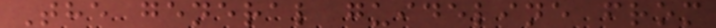The general guideline from
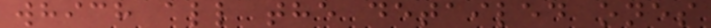which all the detailed ones
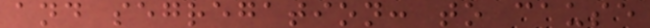and segregation: to cause
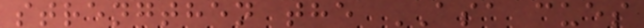strengthen the ASA cues
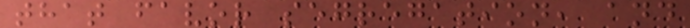that favor segregation, and
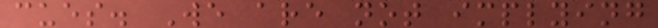cues. We are not implying
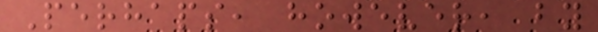Perhaps, however, by
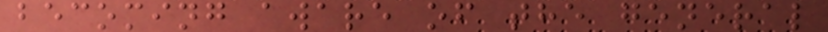becoming aware of the general
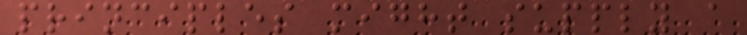principles might supply a
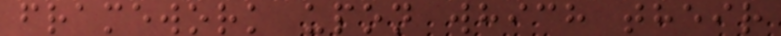framework upon which their
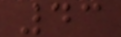43
